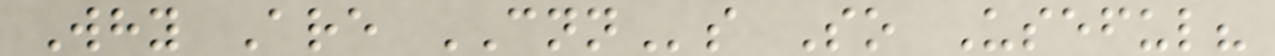Why Are CNNs So Useful?
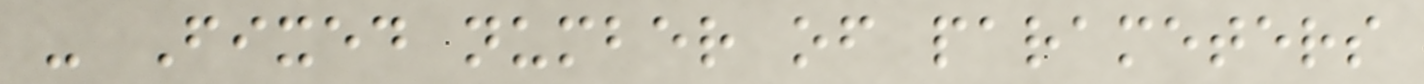- Fixed number of parameters
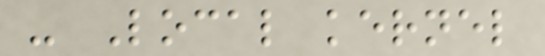- Local kernel
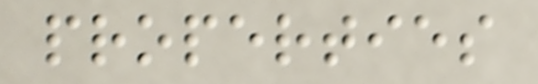properties
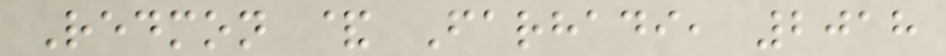Redmon & Farhadi, 2018
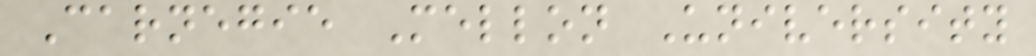Carnegie Mellon University
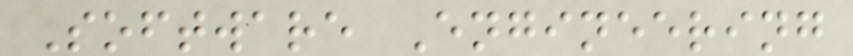Software Engineering
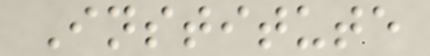Institute
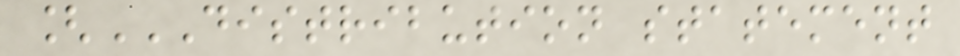[DISTRIBUTION STATEMENT
